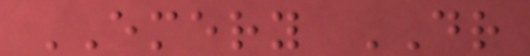EMERY DR
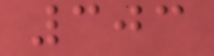303
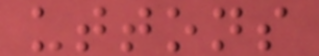uttons
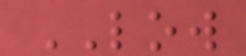LOW
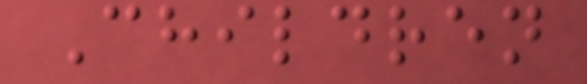Children
